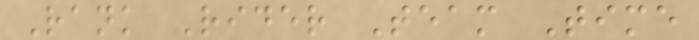Rank Rider Team Time
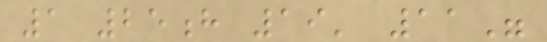1 25h 19' 11"
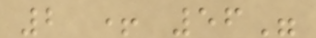2 + 56"
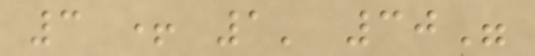3 + 1' 30"
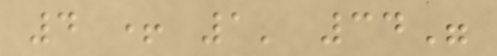4 + 1' 34"
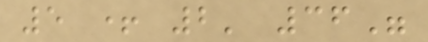5 + 2' 36"
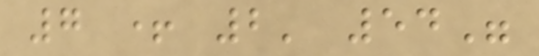7 + 2' 54"
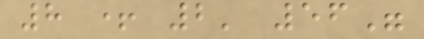8 + 2' 56"
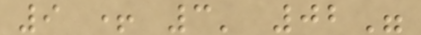9 + 3' 02"
